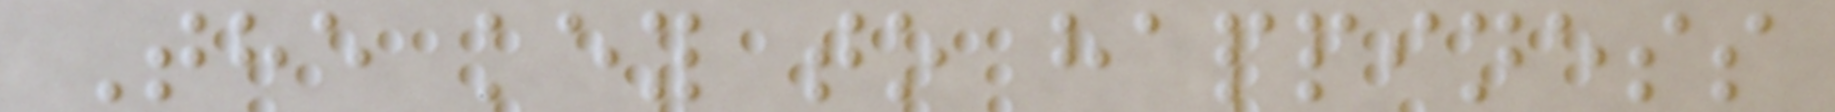The key to happiness
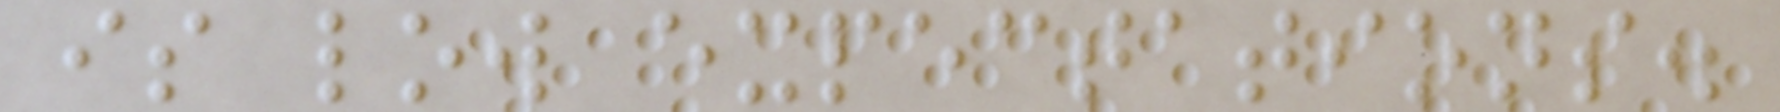is low expectations.
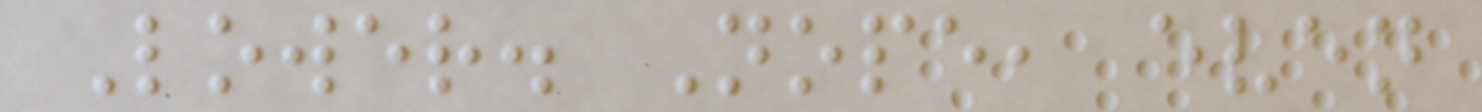Lower. Nope, even
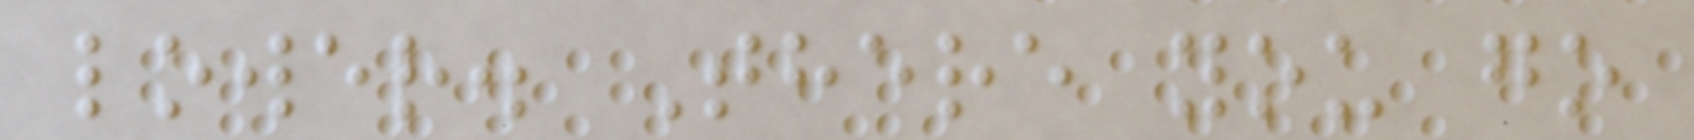lower. There you go
